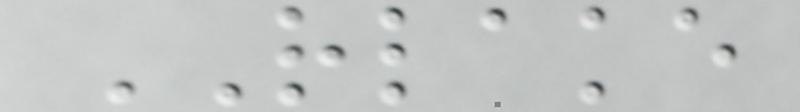RLAKE
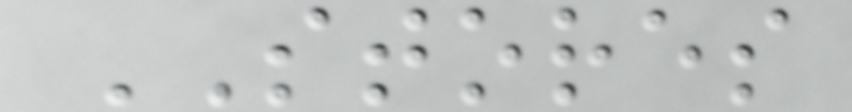STORES
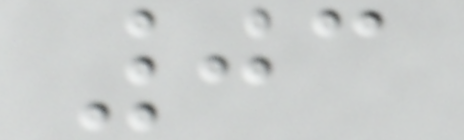03
